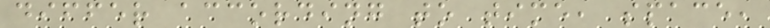differ according to time, space,
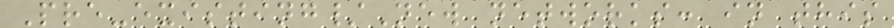Pre-existing/New networks: in this
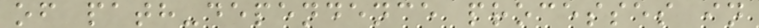of path-dependence processes in
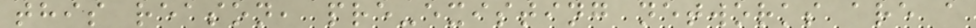this reason, pre-existing networks are a
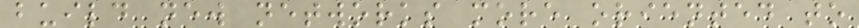build new networks more oriented to
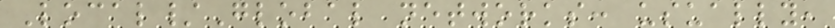Local/Global networks: usually,
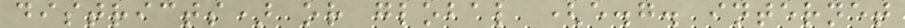districts) or global (e.g. internet
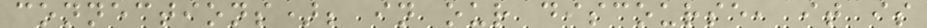connections); in our discourse, it is
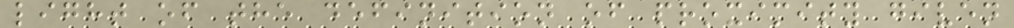light of the definition of proximity given
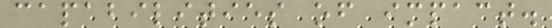capabilities of impact.
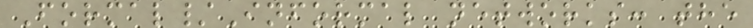Formal/Informal networks: the
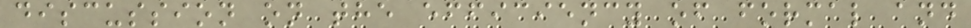discussion on the efficiency of formal and
